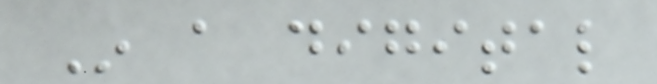In a digital
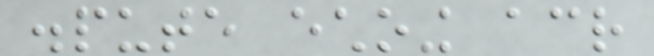dispute echoing across
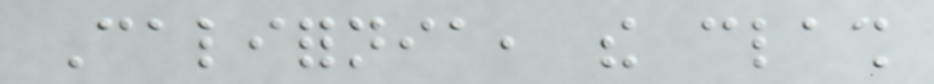California, the clash
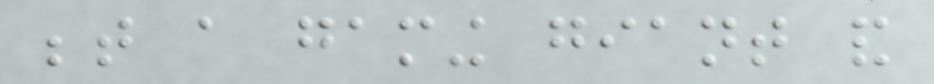between a gaming giant and
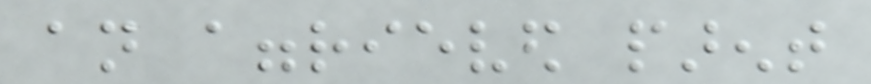an aggrieved parent
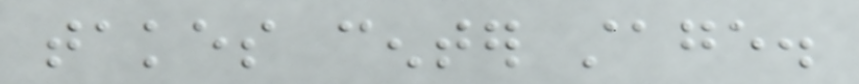takes center stage.
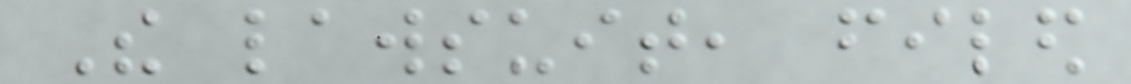The lawsuit, filed
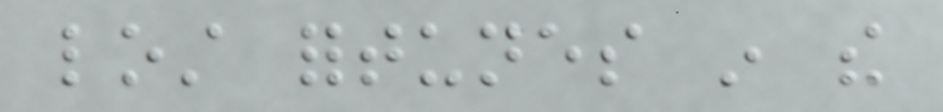lost fortunes in the
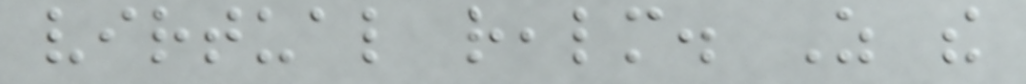virtual realm. As the
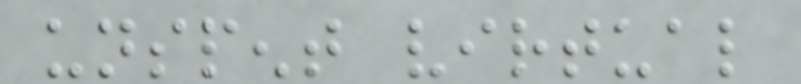unspent virtual
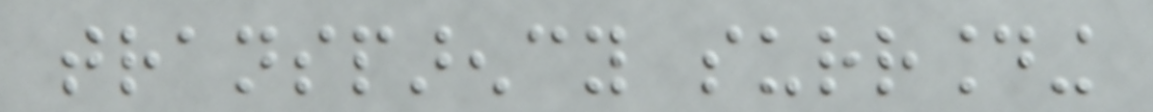transparency surrounding
